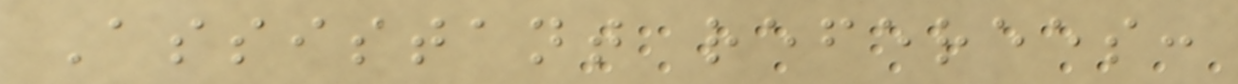Assistant referees:
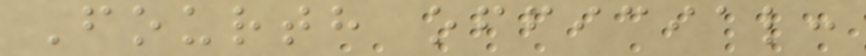Fourth official:
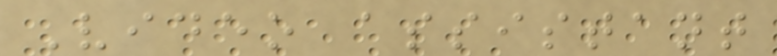Video assistant
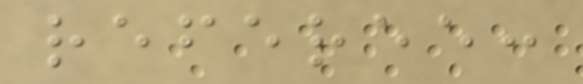referee:
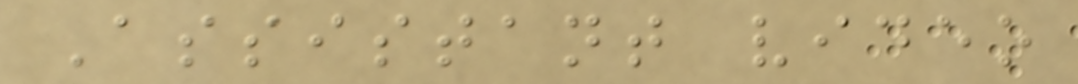Assistant video
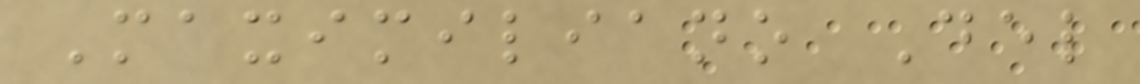Maximiliano Del
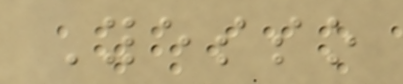Yesso
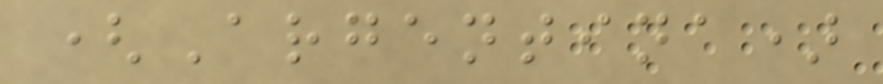(Argentina)
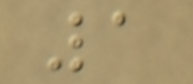1
